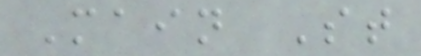Main St
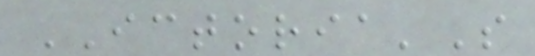ICTORIA'S
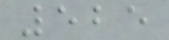525
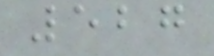527
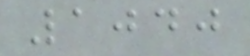1040
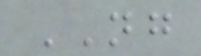NG
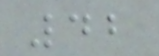42
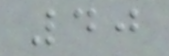40
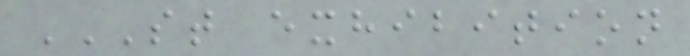ST EXHIBITION
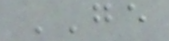GE
